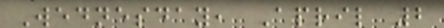Wednesday, April 2
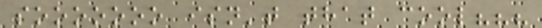sooooooo isn't that cool???
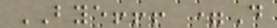BYE!!! =D
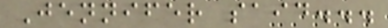Jennifer said...
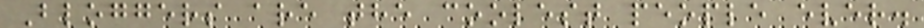Bloggers are the coolest people ever.
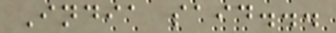India said...
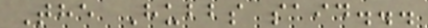The Hubbs said...
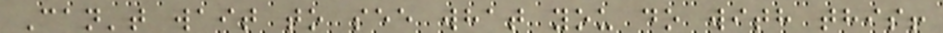Can't wait to see what you do with this!
